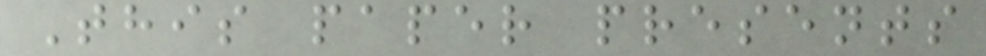This paper presents
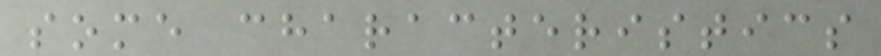some characteristics
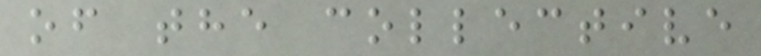of the collective
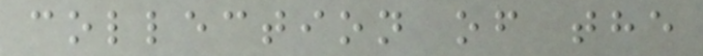collection of the
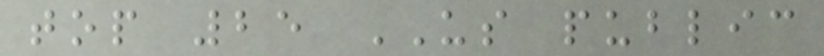top 25 US public
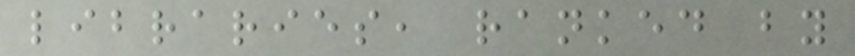libraries, ranked by
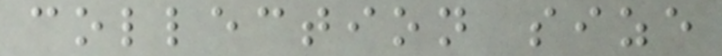collection size
